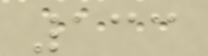133
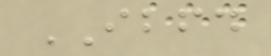IBFD
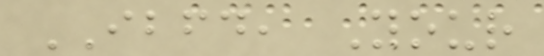IBFD, Your
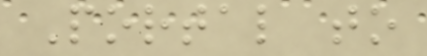Portal to
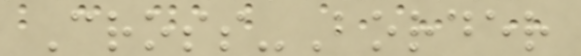Cross-Border
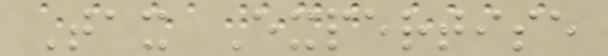Tax Expertise
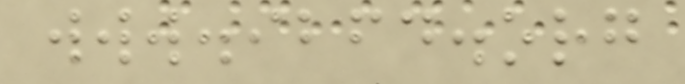www.ibfd.org
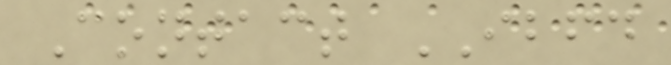Contact IBFD
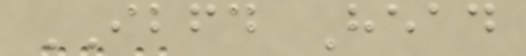IBFD Head
